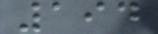194
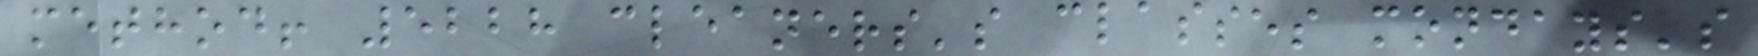method! 5228 cleaners's classes mondays's
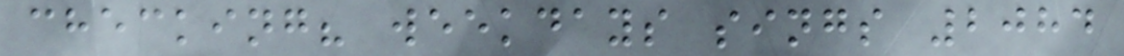checking? weekdays sings 2084
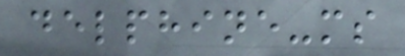delphine-ms
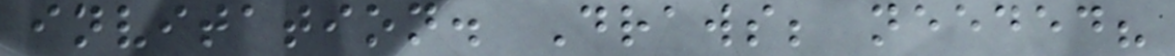invitation. Draws; needed?
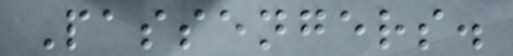Passengers.
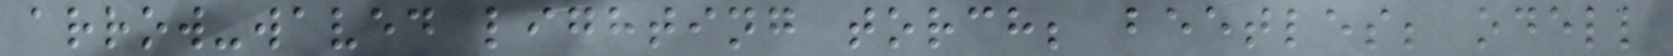arrow-waved lighting torch; beetles; odell
